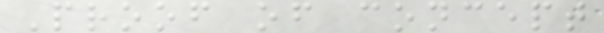Proof of concept
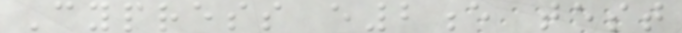Cypress e2e test
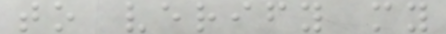to verify my
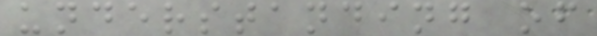understanding of
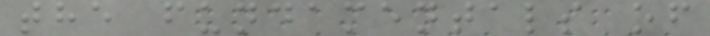the fundamentals of
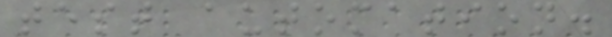test automation.
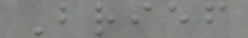Brief
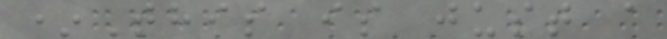*This is just a
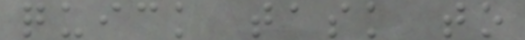quick task to
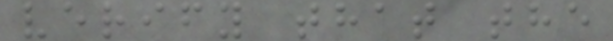verify that the
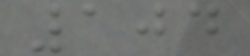104
